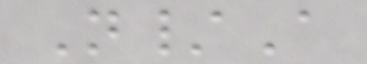N/A
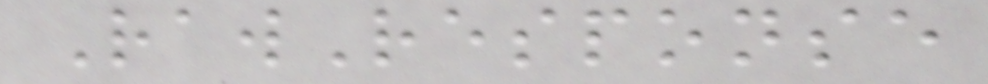RawResponse
